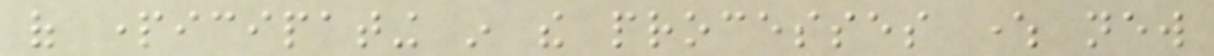of participating in the processes where new
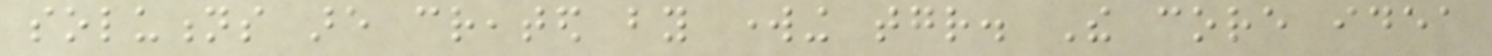solutions are created by working together. The core idea
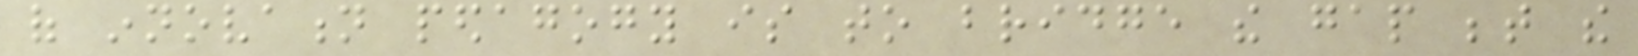of innovation pedagogy is to bridge the gap between the
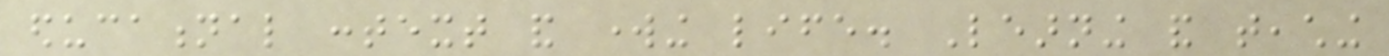educational context and working life. Learning and teaching
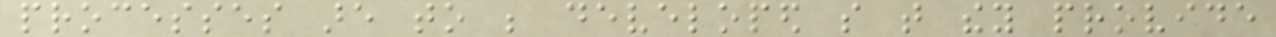processes are to be developed so that they provide
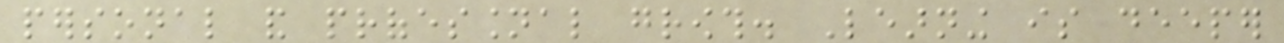personal and professional growth. Learning is deeper
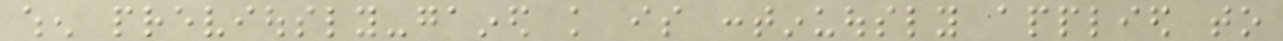when previously-gained knowledge is continuously applied to
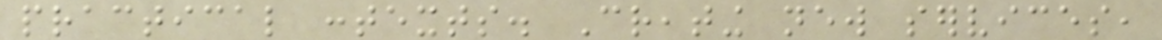practical contexts. Creating new services,
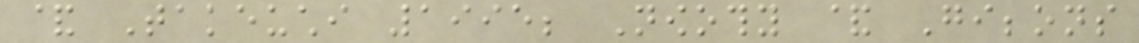& Takeuchi 1995; Nowothy & Gibbons
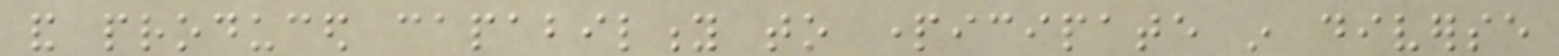and produced capability to participate in diverse
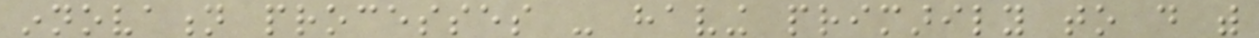innovation processes - having primarily to do with
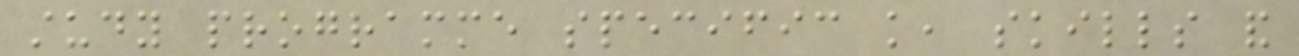study programme specific knowledge, skills and
